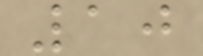10
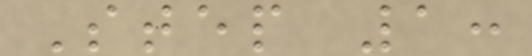Step 1:
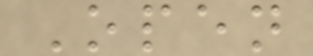Open
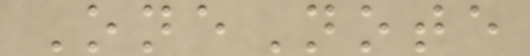OneNote
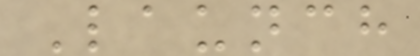Launch
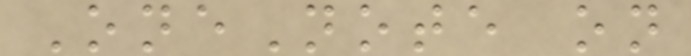OneNote on
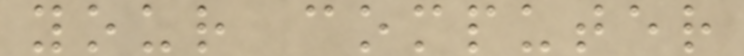your computer
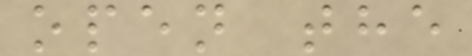open the
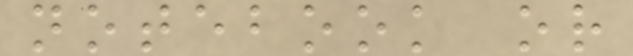notebook or
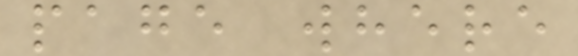page where
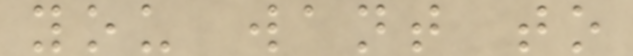you want to
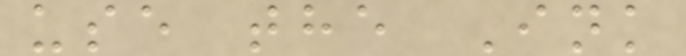use the Ink
